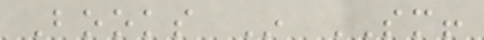Books In SM!
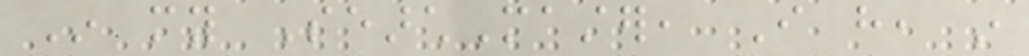In my SearchMaster, I have, in
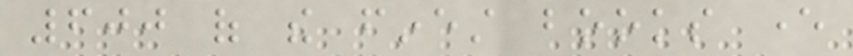600 of the finest books ever
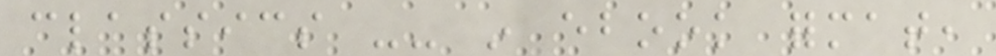classics -- in ebook format,
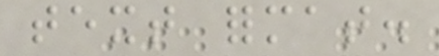text format.
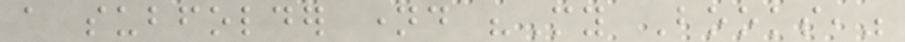a subfolder named "My Books,"
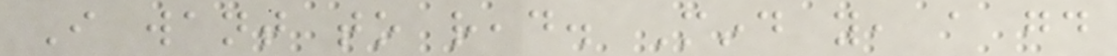I want to read. Mind you, a good
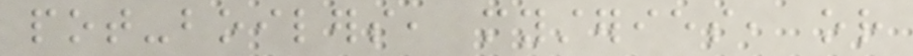pot-boilers, mysteries, or
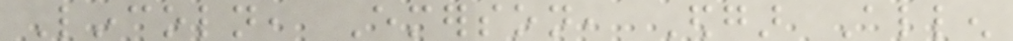Lincoln, Emerson, Edgar Allen
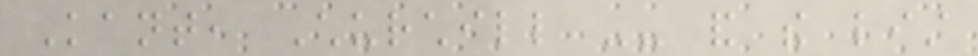Kant, Churchill -- and the list
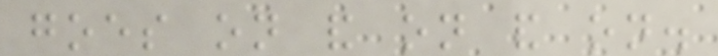goes on and on and on.
